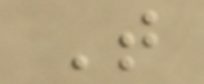T
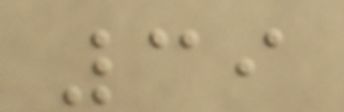39
